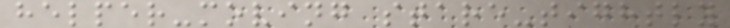helper-moving stare-tightly
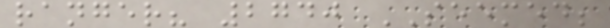ranger? 2740 SEEMED;
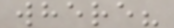where?
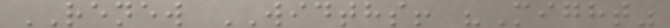RENEW WIDTHS! "Might"
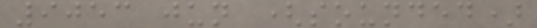9053 jun (sounded)
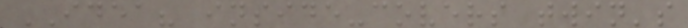IDEA? inside-covers twin's
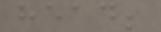head;
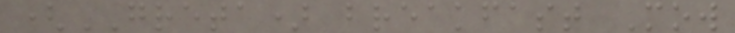(GRETA) breakfast Mow
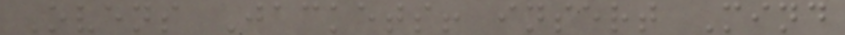Ovens Jackets! insert Mind
